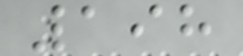198
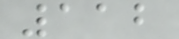112
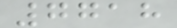7718
